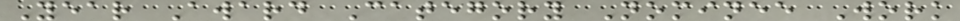Year Award Category Nominee Work
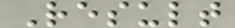Result
